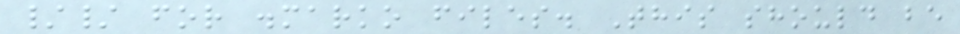// for .marko files. This should be
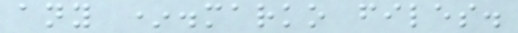any *.marko files.
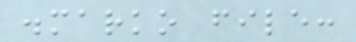.marko file:
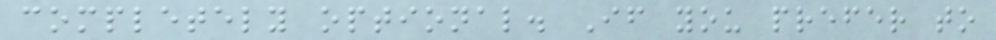completely optional. If you prefer to
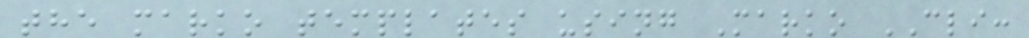the marko templates using Marko CLI:
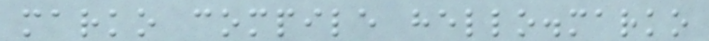marko compile hello.marko
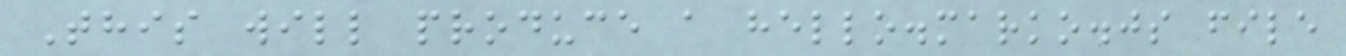This will produce a hello.marko.js file
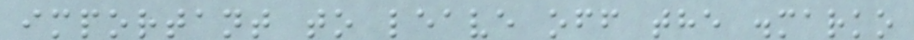important to leave off the .marko
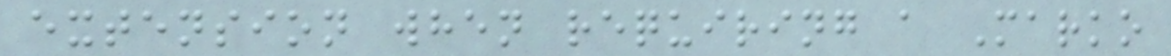extension when requiring a Marko
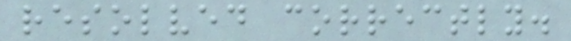resolved correctly.
